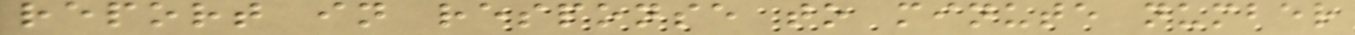report in response to minute number
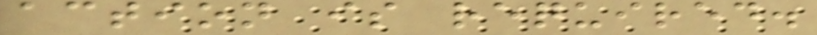action is required.
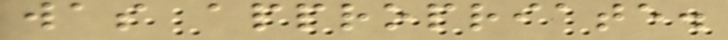was appropriate.
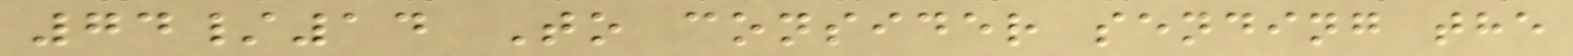74/14 To consider sending the
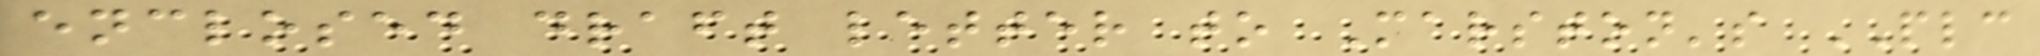enclosed draft letter to Marston's PLC
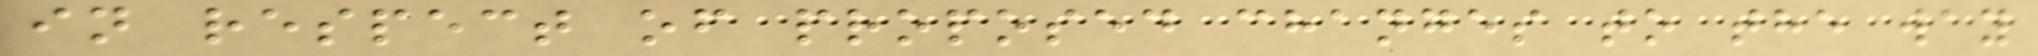in respect of proposed changes to the way
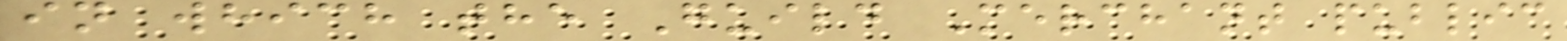in which the Guild Merchant public
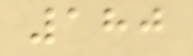180
